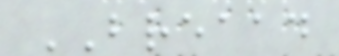BREAAD
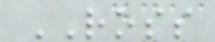ROSS
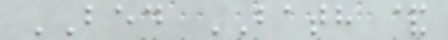BED BATH &
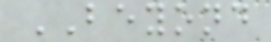BEYOND
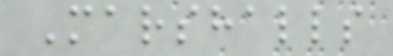Marshalls
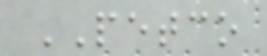PETCO
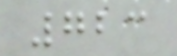723
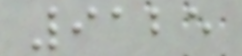9125
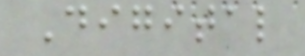Digital
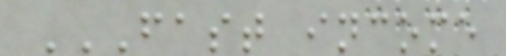FAST INCOME
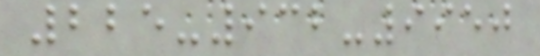225-932-9950
